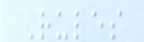Rules
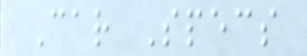Car Specs
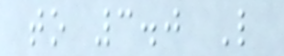to 3.0 L
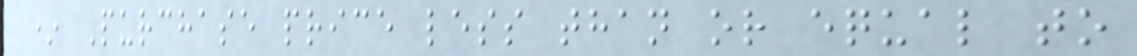* Purchase price less than or equal to
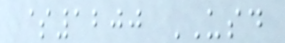$1200 USD
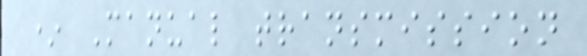* Manual transmission
